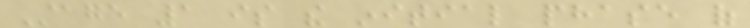Stage 1 is the initial phase of
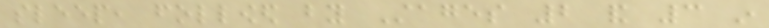sleep, followed by Stages 2 and 3 in
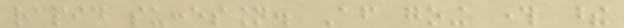rapid succession. After going through these
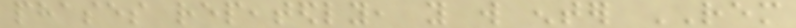phases repeatedly, you will enter REM
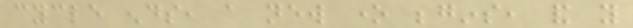cycle ends, a new one begins, and you
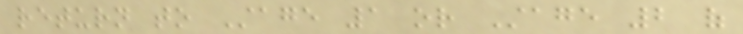return to Stage 1 or Stage 2 of
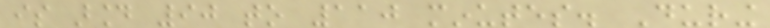is around 90 to 110 minutes. During
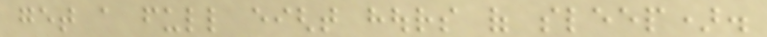get a full eight hours of sleep).
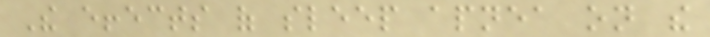The effects of sleep apnea on the
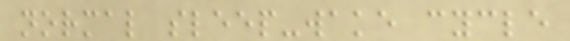normal sleep-wake cycle
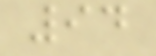94
